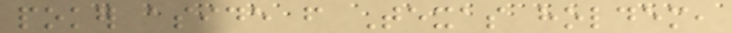poker aside from Texas holdem,
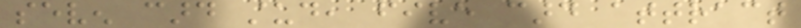seven card stud, five card attract
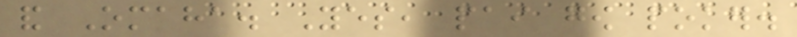and Omaha. Yes, pai gow poker.
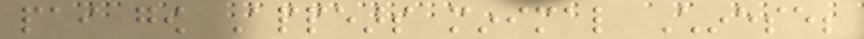pai gow Appears minimal Chinese;
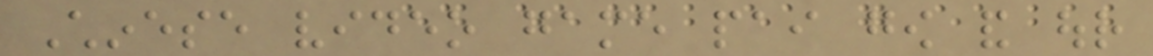Chinese video game pai gow and our
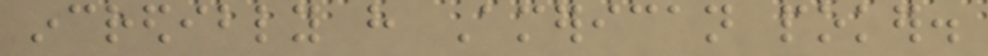incredibly have American poker.
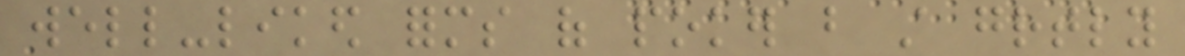well-liked forms of poker but still greatly
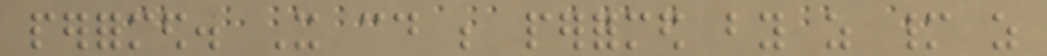performed. It could be performed by as many as
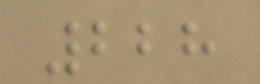228
